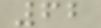62
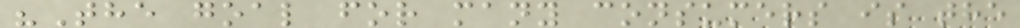"The goal for many consumers is the
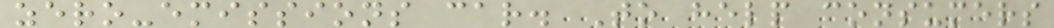zero-emissions car. To help consumers
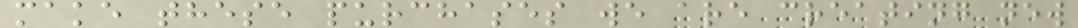make these purchases we are creating new
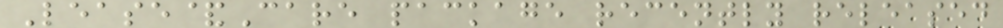Lease&Care package recently released
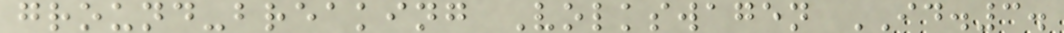ground-breaking Volkswagen ID.3.
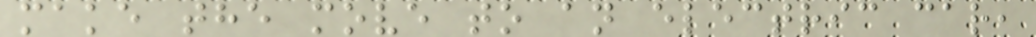make the move to an electric car,
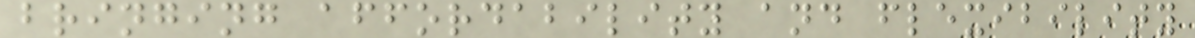bringing affordability and flexibility
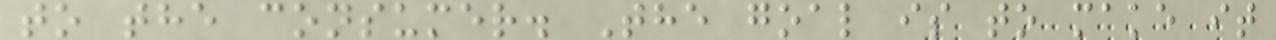to the consumer. The goal is to make it
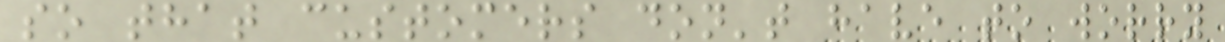so that customers don't have to worry
